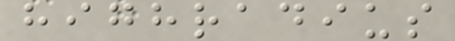highradius
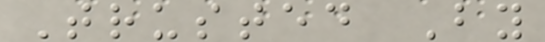Trusted By
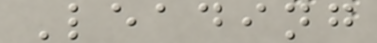Leading
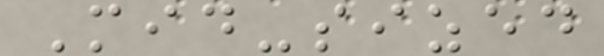Mid-sized
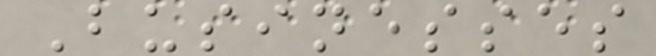Businesses
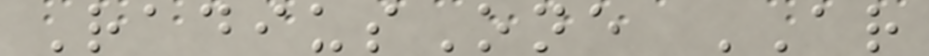RadiusOne AR
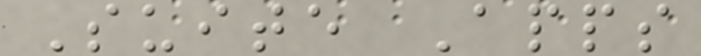Suite Apps
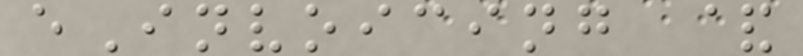eInvoicing &
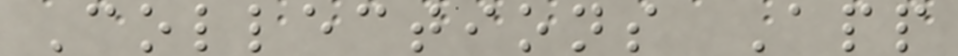Collections App
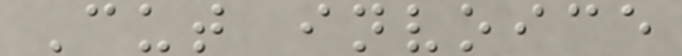Cut invoice
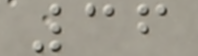36
